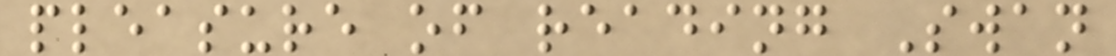pleasure of reading Swan
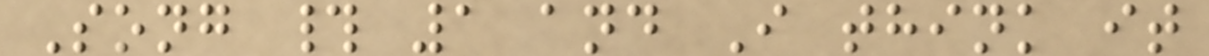Song # 1 and I think it
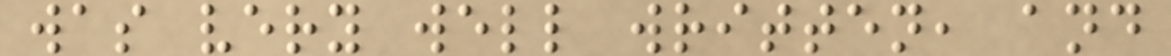was very well written, and
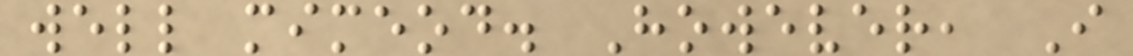well mimeod. However, I
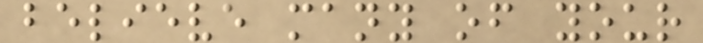believe many of your
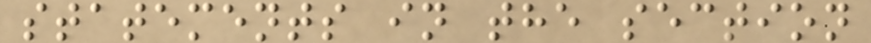statements in the section
